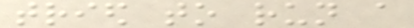tried to run a
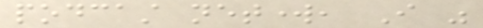podcast network, I was
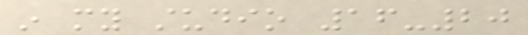in my studio 16-20
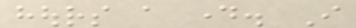hours a day. I
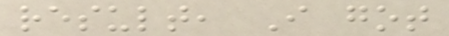result, I got
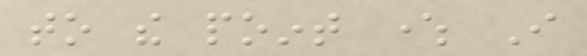to the point where I
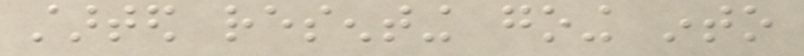started resenting going into
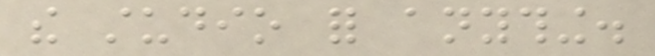the studio for anything.
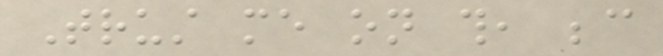Trust me on this, because
